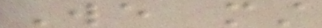We must
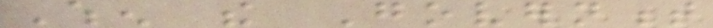When the Government
